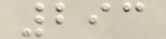293
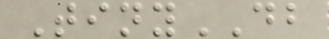TinyDB
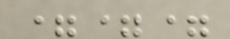===
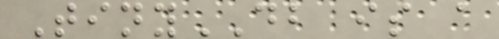TinyDB is a
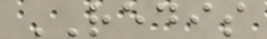REDIS
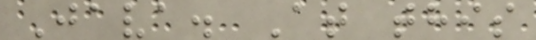Java. At this
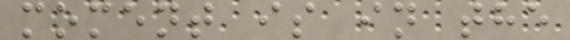moment is in the
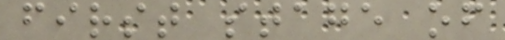first stage of
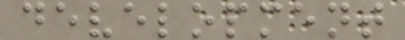development
